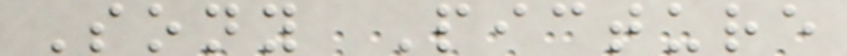Sony Picture
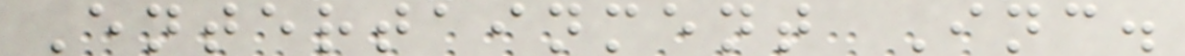Entertainment Inc.
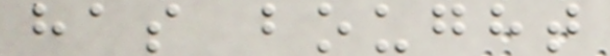has bought
